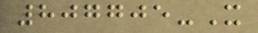807705-X
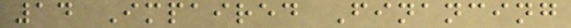14 Impaired Financing
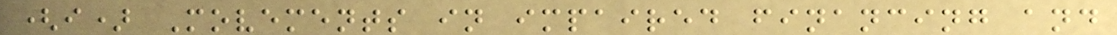(i) Movements in impaired financing and
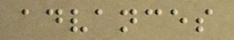advances
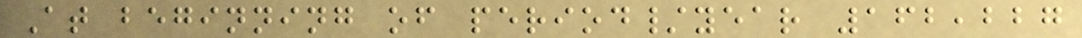At beginning of period/year 162,227
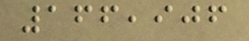166,906
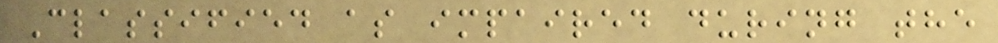Classified as impaired during the
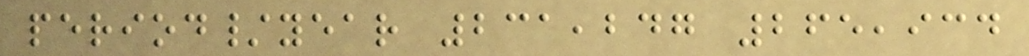period/year 231,247 265,934
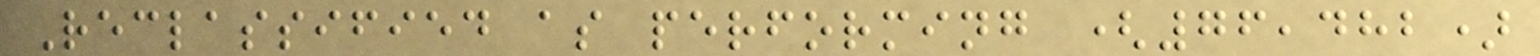Reclassified as performing (76,482)
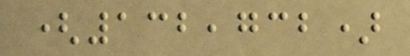(132,732)
